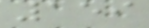159
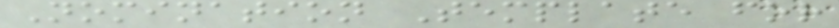Nomination Template for
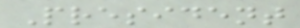President
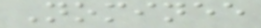Nominee
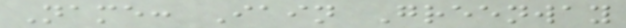Name: Iain Greenway
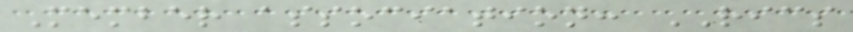Member association: RICS
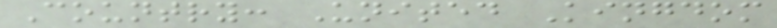Country: United Kingdom
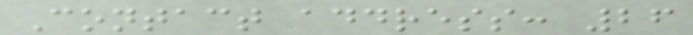Contact address: 26
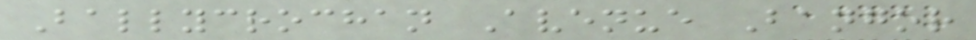Ballycrochan Avenue Bangor
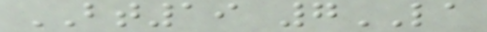BT19 7LA
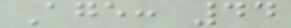Age: 44
